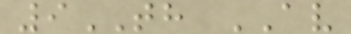9TH AV
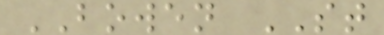BOWEN ST
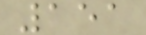151
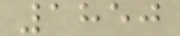1850
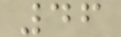46
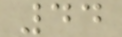44
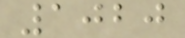1020
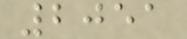2051
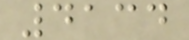4134
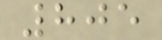805
